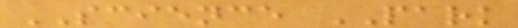SCIENCE PARK
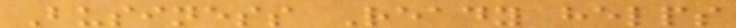Business Ready helps
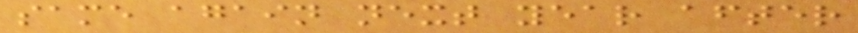same again next year after
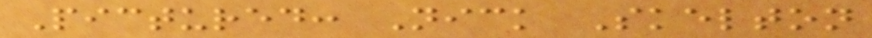Pictured: Nick Skelton
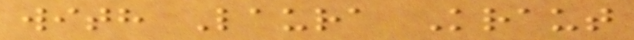with Laura Kraut
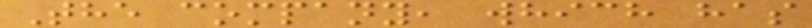The company, which has
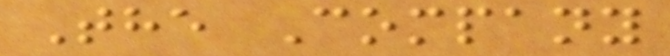The Company
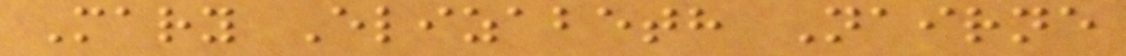Mary Elizabeth Nairne
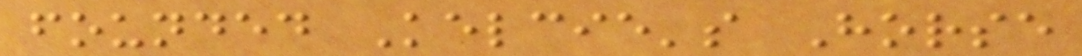founded Kelcie's Horse
